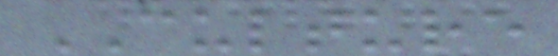CULTURE
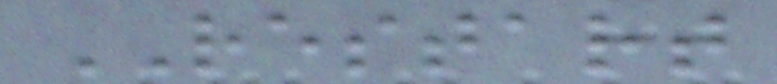RESTART
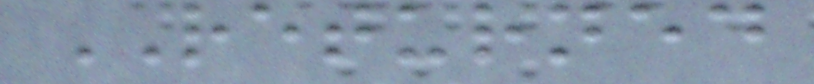RETURNED
